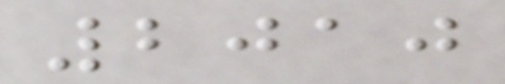2010
